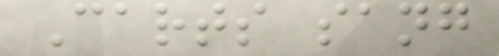Carts sang
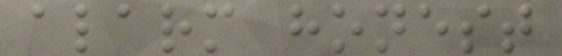alarm honest
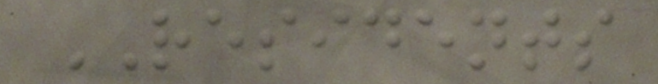RESIDENTS
